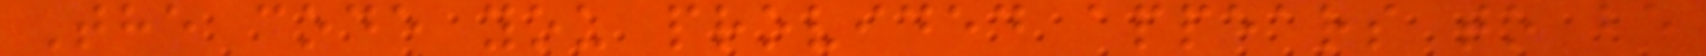The code you provided appears to be
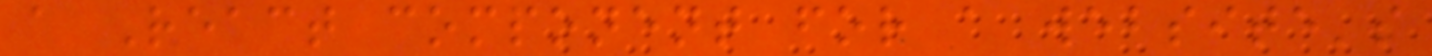a React component for a website's
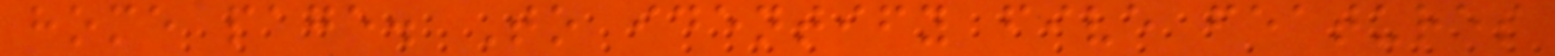home page. To identify five features
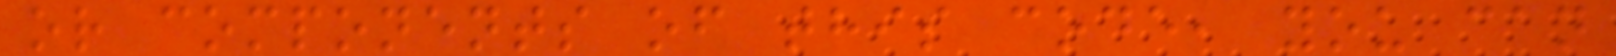or components of this code, you can
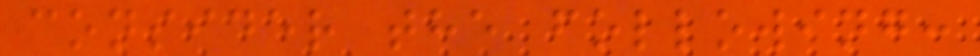consider the following:
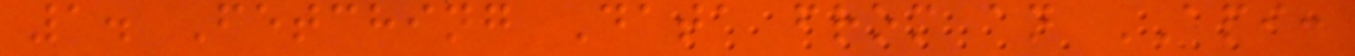1. Fetching Data from an API:
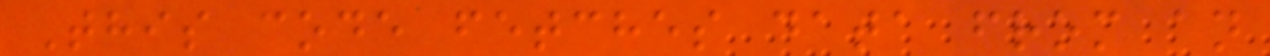This code fetches data from an
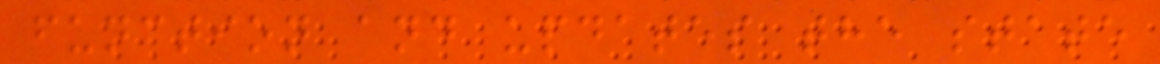function and updates the state
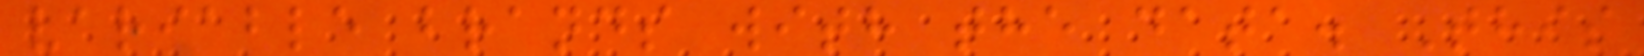variable brands with the data. This
